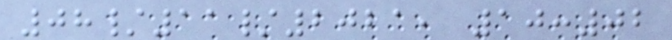08/11/2021, 10:02
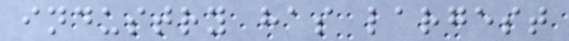industry has largest
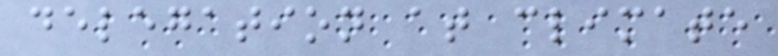delegation at climate
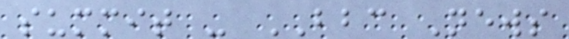summit - BBC News
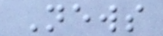News
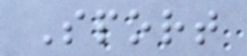Sport
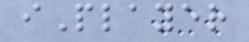iPlayer
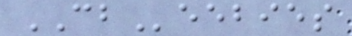CBeebies
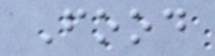Food
